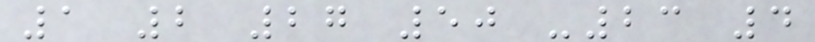1 2 27 50 -23 4
